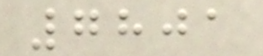7801
